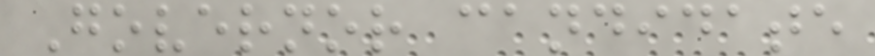Governor candidate
